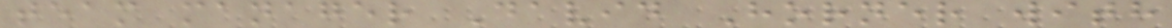team manager David Horner with
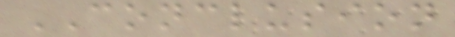CONCLUSION
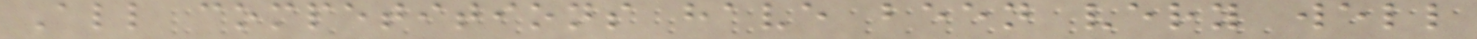All competitions have been very well
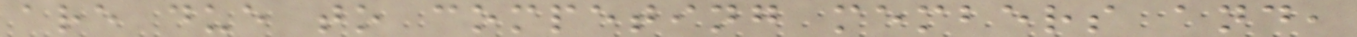are due to competing members and,
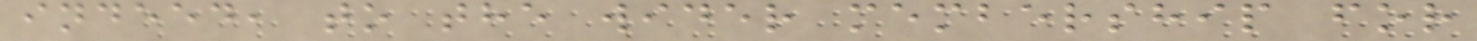indeed, to the wider membership for
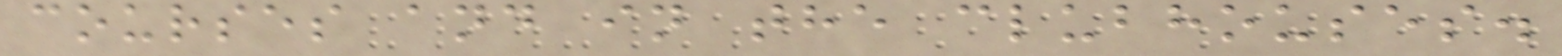courses and in the clubhouses.
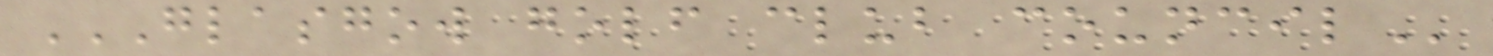GLASGOW GOLF CLUB COUNCIL
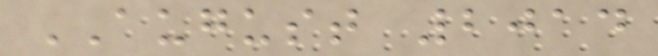AUGUST 2014
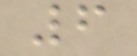6
